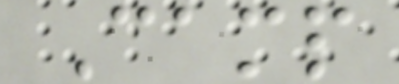Camp
